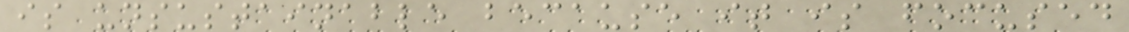is unsustainable because it is focused
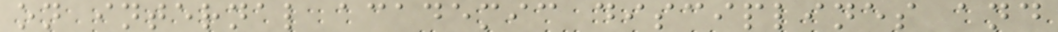on internal academic disciplines and
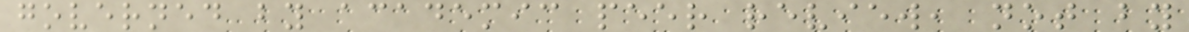governed by academic peer review, not by
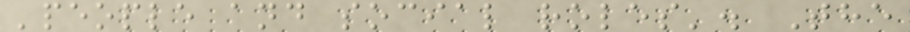'people and social roles'. The
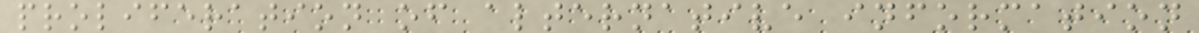proliferation of alternative information
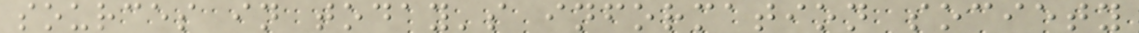sources in today's information society
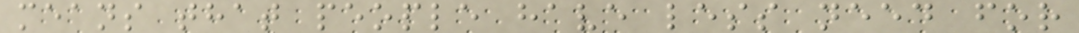means that people have less need for
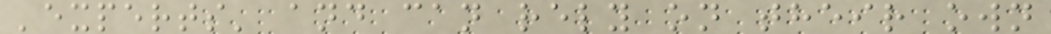'experts' and can rely on their own
